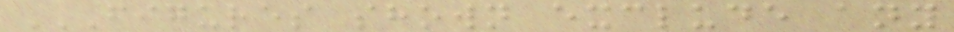FIGURES SHOWN EXCLUDE ANY
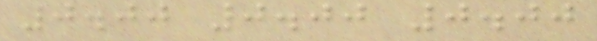0.00 0.00 0.00
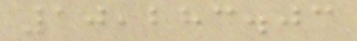10,283.03
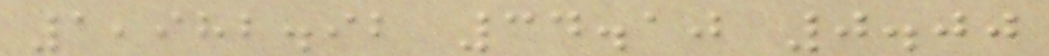1,982.92 34.10 0.00
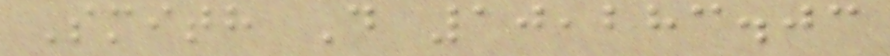Smith D 10,283.03
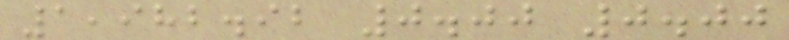1,982.92 0.00 0.00
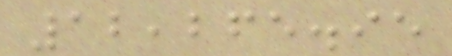12,265.95
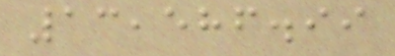13,586.99
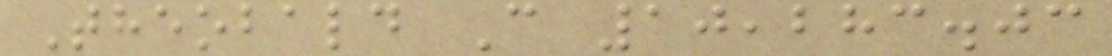Theobald C 10,283.03
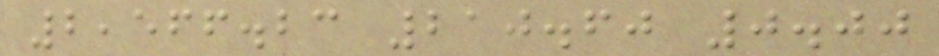2,566.23 210.60 0.00
